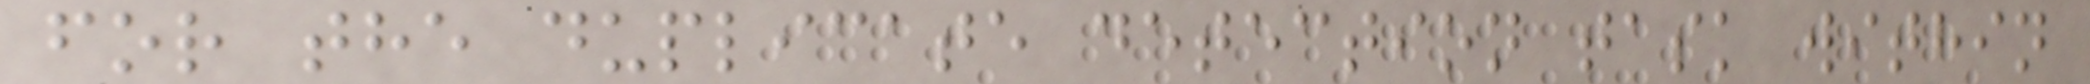for the duplicate detection task within
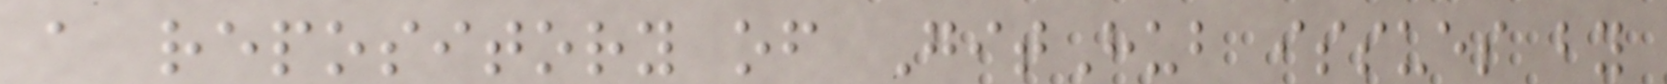a repository of GitHub issues by
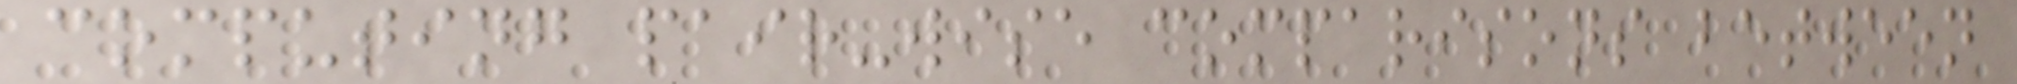computing pair-wise comparisons between
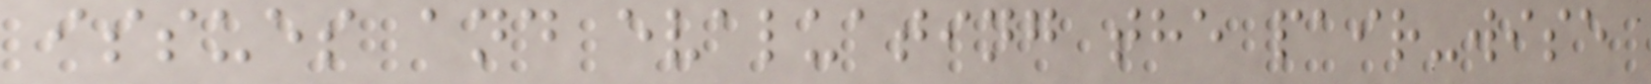issues and evaluating the pair-wise
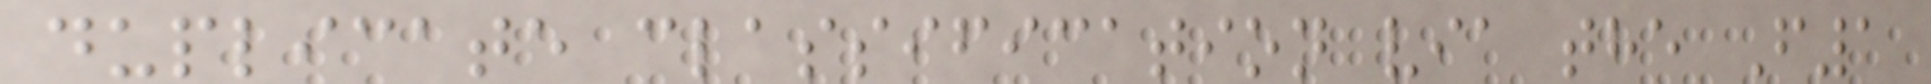duplicate classification via the F1
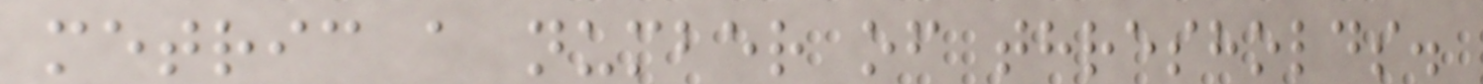metric a number of thresholds.
